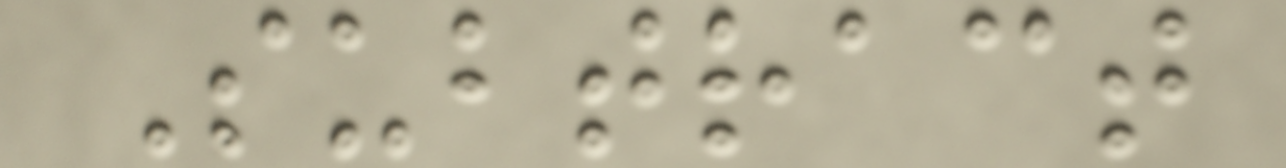Subtract
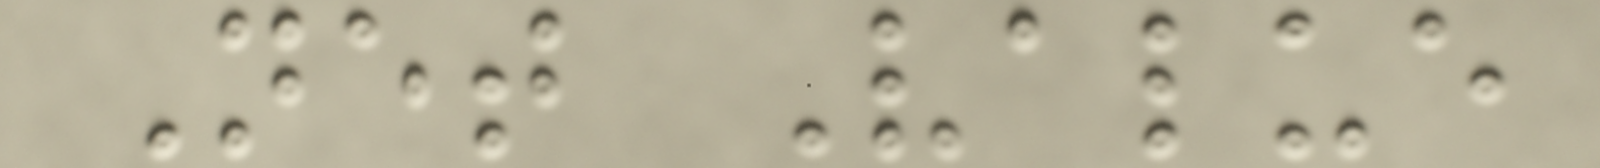Net Value
